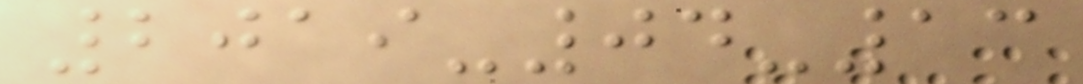2019-04-13
